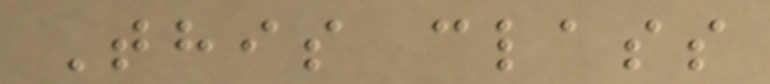This class
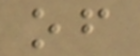of
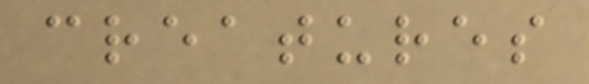creatures
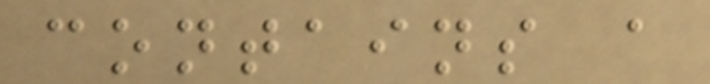contains a
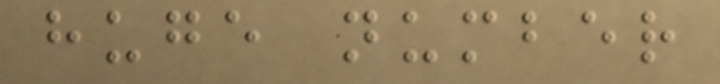huge number
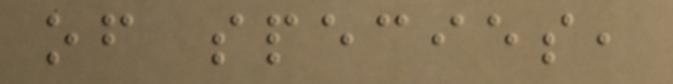of species,
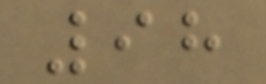98
